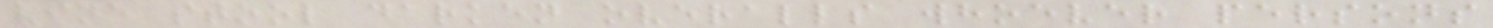vine stool darken overalls whoever persons
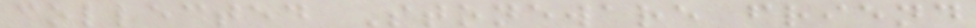collected Stoneware friend
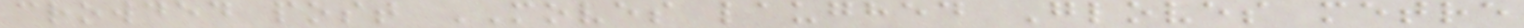crowded post MOVES laughed Gloves metre
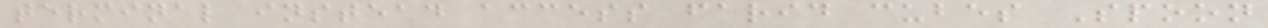terminal instead access farid cubes Spoon
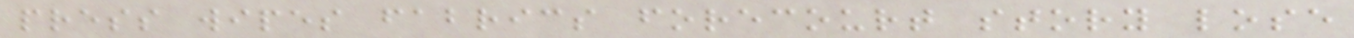press wipes fabrics forecourt story lose
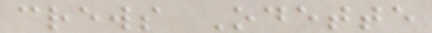crews Odette
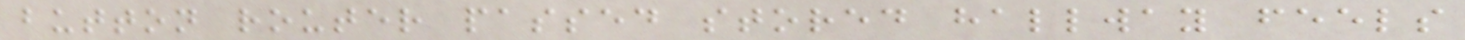button router passed stored hallway feels
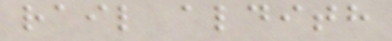rail aldith
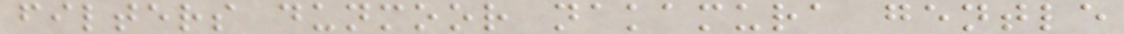filters dunmoor nakamura gentle
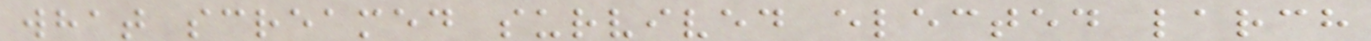what screamed survived elected larch
